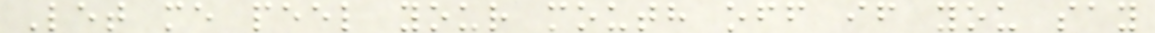Let me peel your mouth off if you say
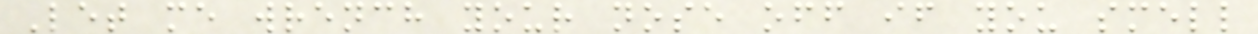Let me wrench your nose off if you smell
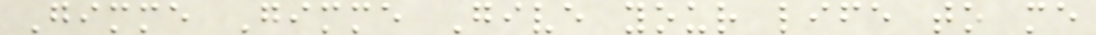Gimme Gimme Give your life to me
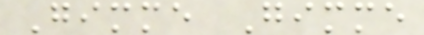Gimme Gimme
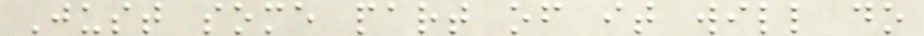Just some part of it will do
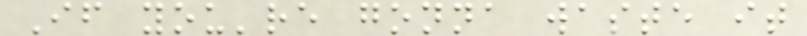If you're gonna waste it
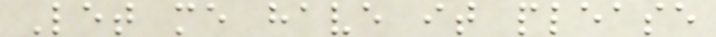Let me have it please
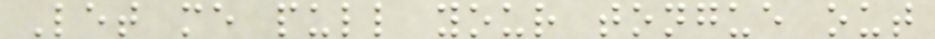Let me pull your tongue out
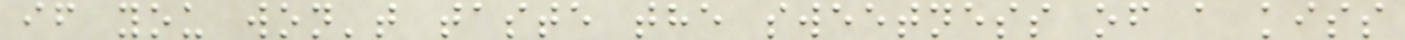if you won't taste the sweetness of a kiss
